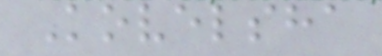Kovelsha
